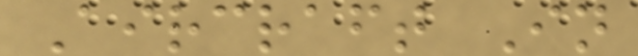Aircraft In
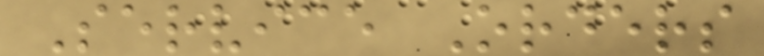Service Orders
